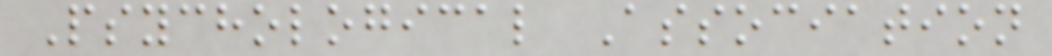Psychological Association
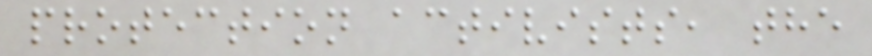protection activists, the
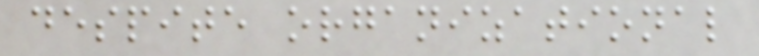despite organizational
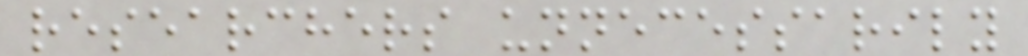researchers unnecessarily
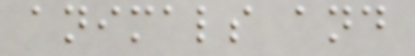animals and
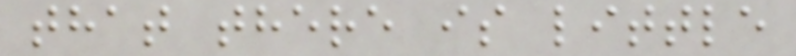that there is little
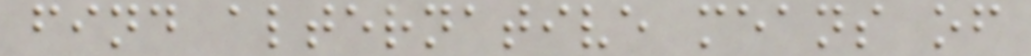find alternative means of
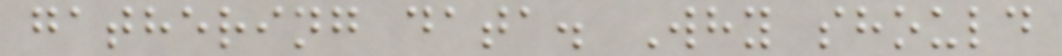gathering data. Why should
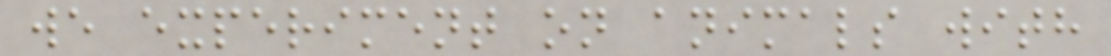we experiment on animals with
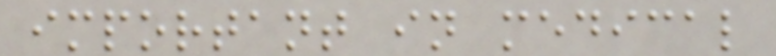important in medical
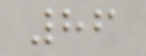86
